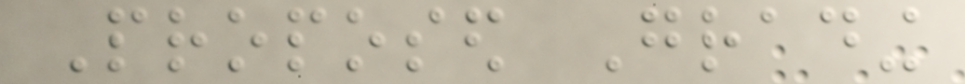Proposed Grading
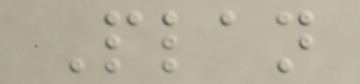Plan
